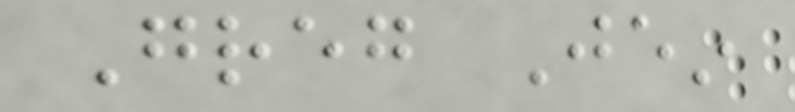Greg Jein
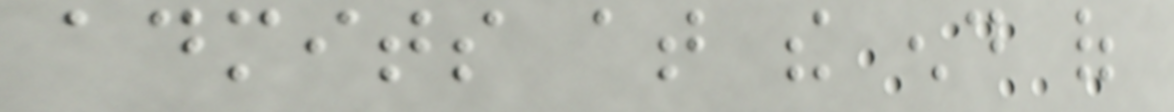admits at the end of
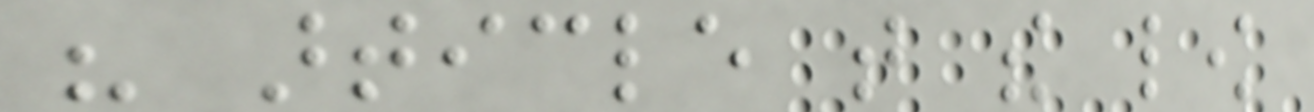his article that the low
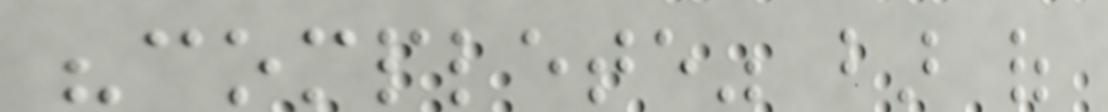"complete" bar of
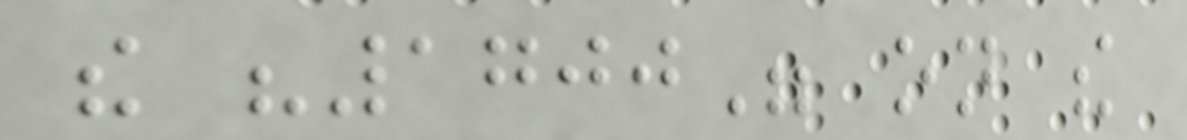the "1700" on the
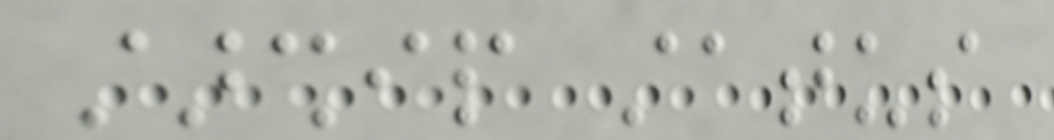starship status
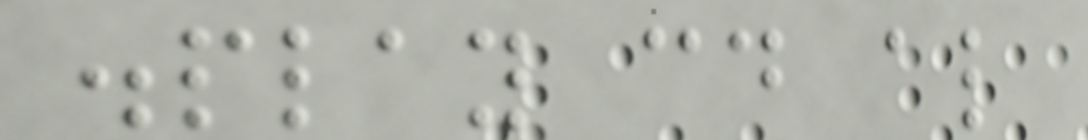display could also
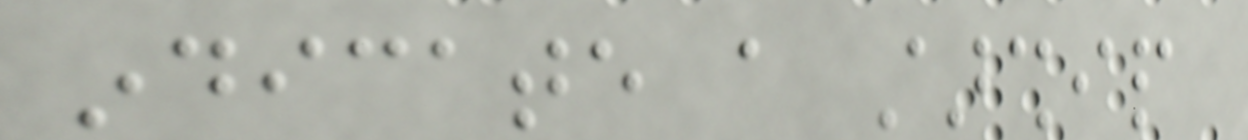indicate a starship
